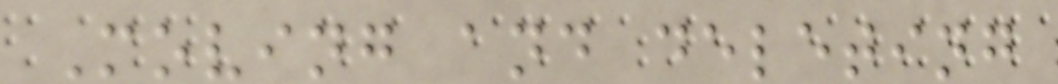Moving and deleting
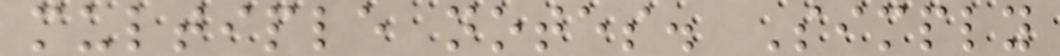multiple notes. Simply
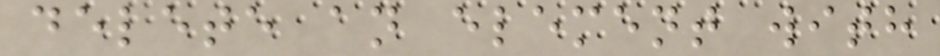delete an element with
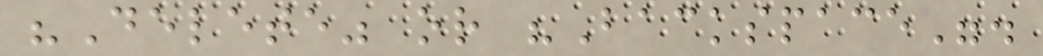"Delete" or "Backspace".
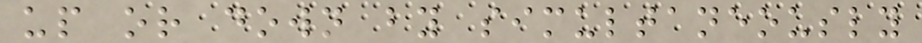up or down by simultaneously
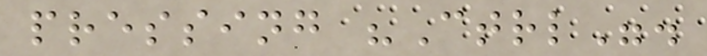pressing "Ctrl".
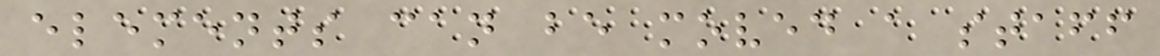elements can be moved a staff
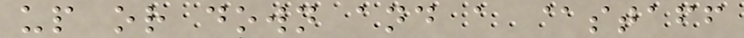up or down and a @staff
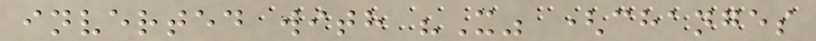inverted with "X" (changes
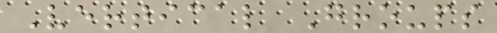Vertical Groups
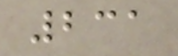231
